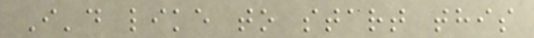I'd like to start this
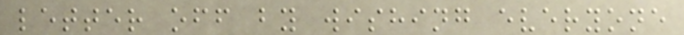letter off by wishing everyone
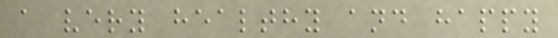a very healthy and happy
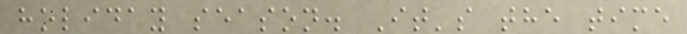holiday season. It's the time
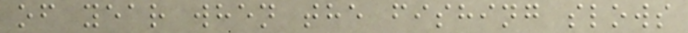of year when the fishing slows
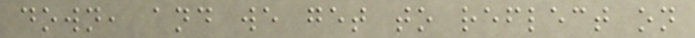down, and we get to reflect on
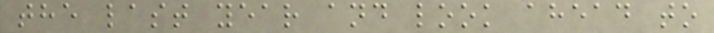the last year and look ahead to
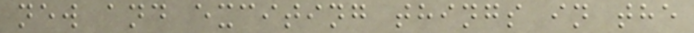new and exciting things in the
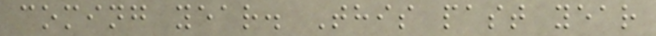coming year. This past year
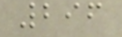296
